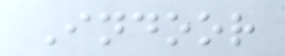Indoor
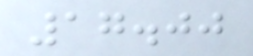17.00
